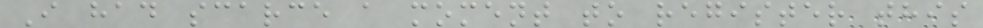I had scarce a moment to register this
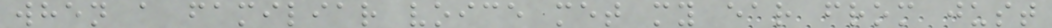when a familiar voice met my ear from just
